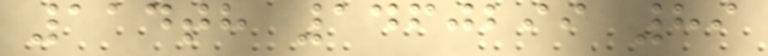114th 1460299 89
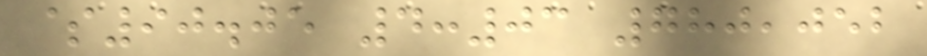$90.05 4:03 780,052
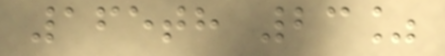165th 23%
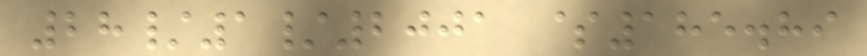28/1/2001 $185.89
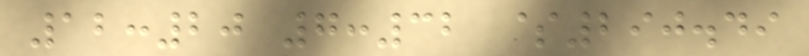12:20 7:32 $290.49
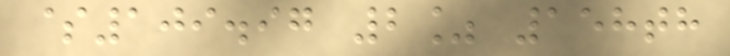$109.97 2% 158th
